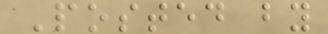Posted by
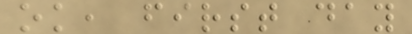ok, first day
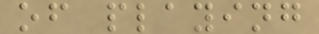of playing
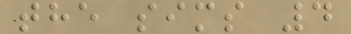the sims 4
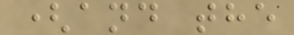(and the
